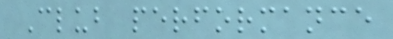Club performance
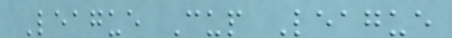League Cup League
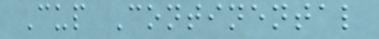Cup Continental
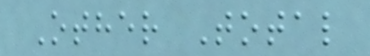Other Total
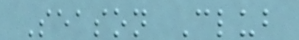Season Club
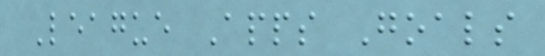League Apps Goals
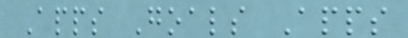Apps Goals Apps
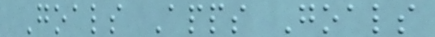Goals Apps Goals
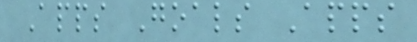Apps Goals Apps
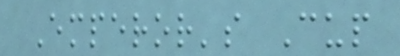Emperor's Cup
